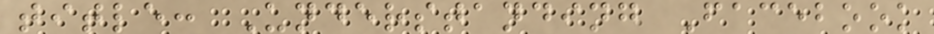title: Understanding Facebook
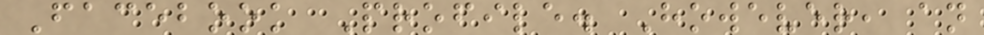Facebook Profile. However, an
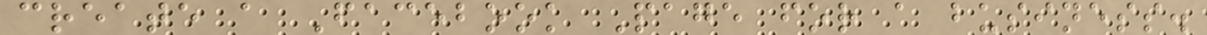create a Facebook Page for a business.
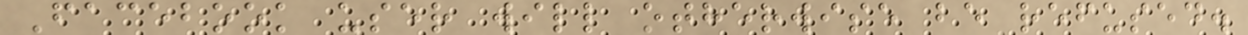Facebook user will otherwise be refused.
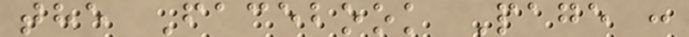the Facebook Page :
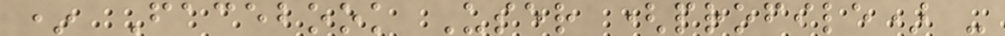* Facebook User (profile) -
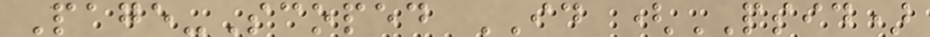Page-Scoped ID (PSID)
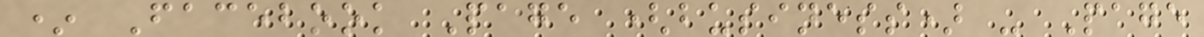* Facebook Page (business) - Page
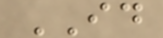ID
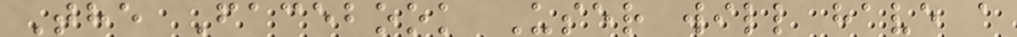The Facebook User will have a
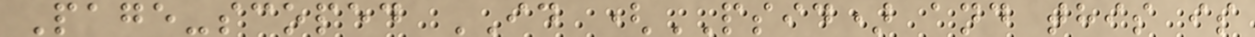Page-scoped ID (PSID) and this is
